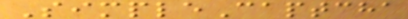SimpleCaptcha
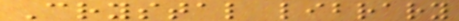Crystal library
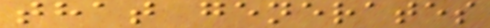that generates
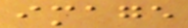image
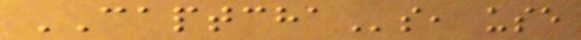CAPTCHAs, use
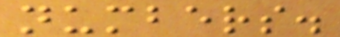numbers.
